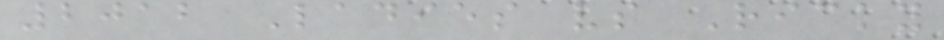2012 Ladies vs Ricky
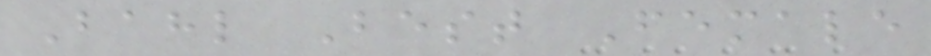Bahl Best Female
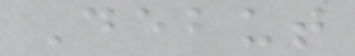Debut
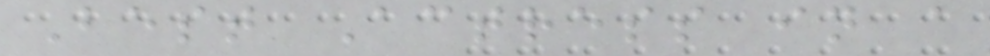Best Actress in a
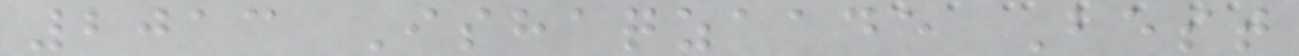2013 Ishaqzaade Best
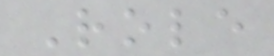Role
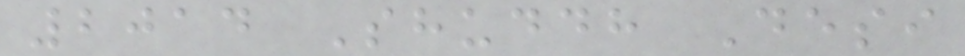2014 Shuddh Desi
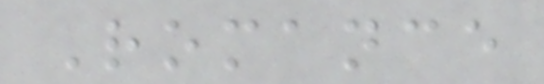Romance
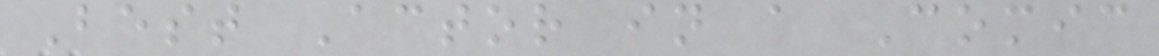Best Actor in a Comic
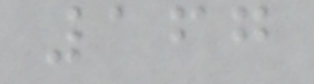167
